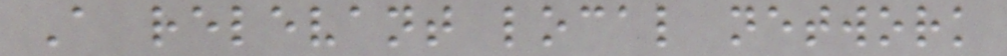A relevant local network
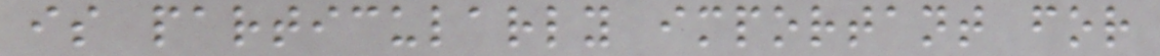is particularly important for
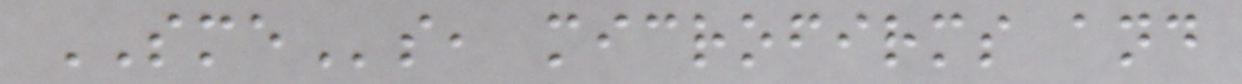SMEs, microfirms and
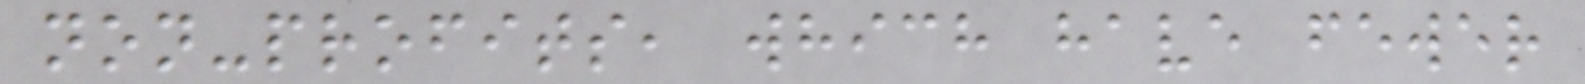non-profits, which have fewer
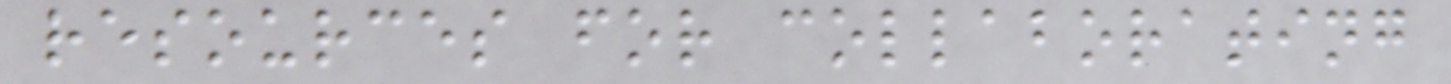resources for collaborating
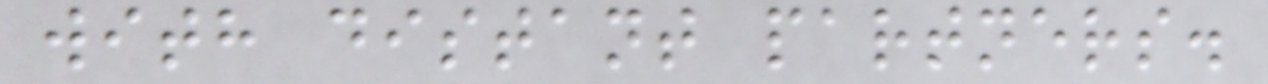with distant partners.
